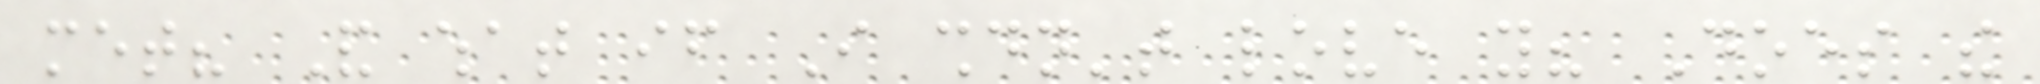met? And what if I shouldn't love you? Does the
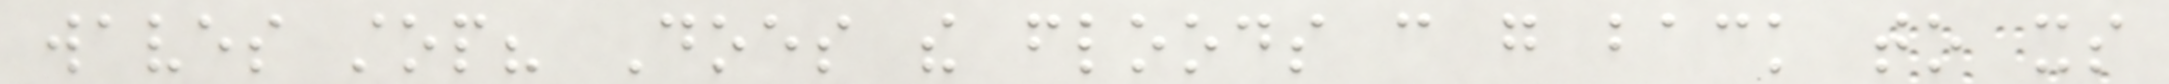waves stop? Does the floods can go back to its
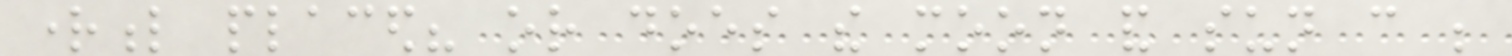rightful placed? or does the moon and sun can be
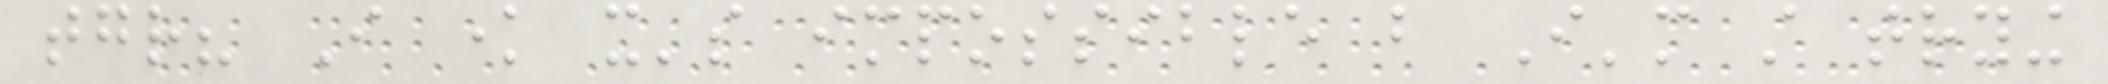together? I know it's impossible but I'm still trying
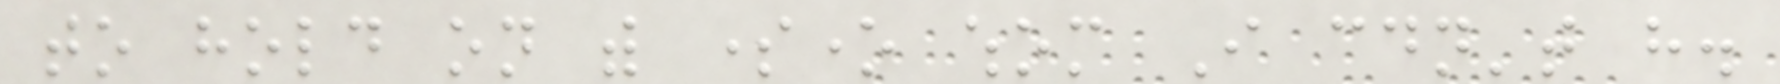to hold on with someone whom I couldn't have.
